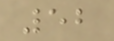52
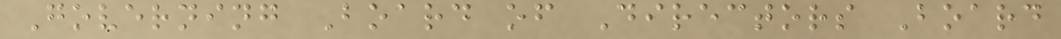Governing Board of Directors Board
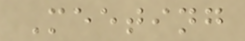Meeting
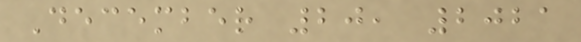December 20, 2021
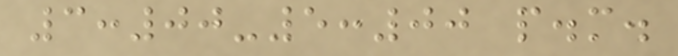3:00-5:00 p.m.
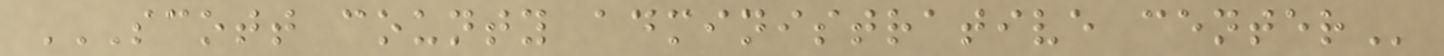SCOTT COUNTY ADMINISTRATIVE CENTER
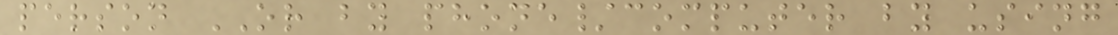person OR by phone/computer by using
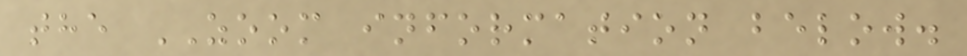the ZOOM information below.
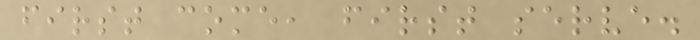first come, first serve.
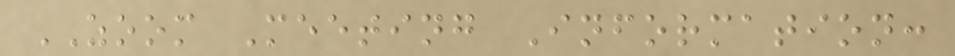ZOOM Meeting Information:
